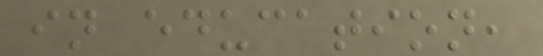in education,
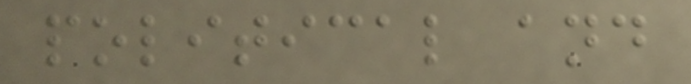political and
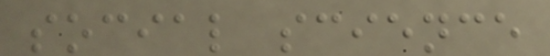social science
